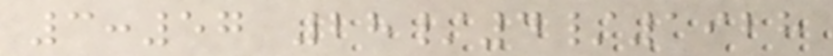3:57 28/4/1928
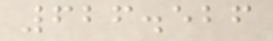626.526
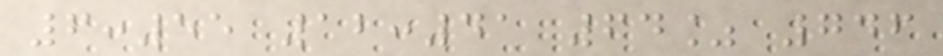6:55 12:41 64% 746
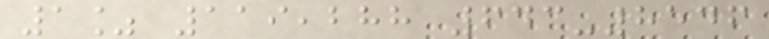1% 119,288 643-8546
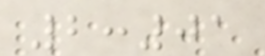2:01
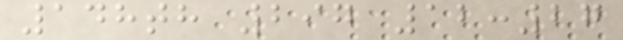148th 297 12:27
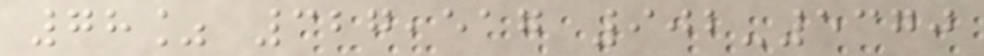78% 327,517 902-5370
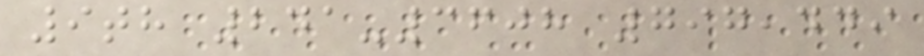9th 241-3608 797,449
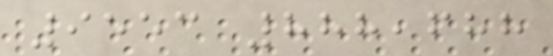9553 888,688
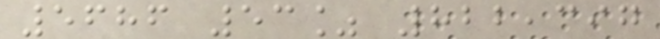5686 53% 822,397
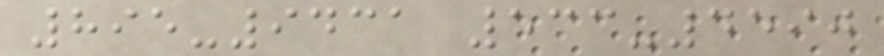895-9431 533-4590
